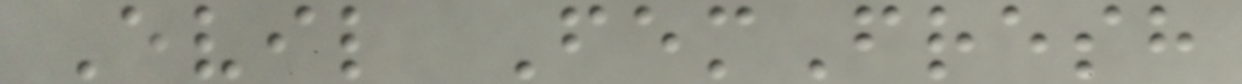Evil FemFresh
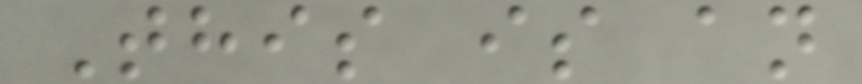This is an
